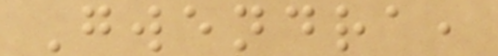Gwendra,
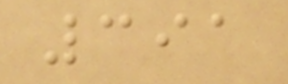391
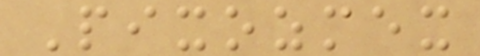Pixozmex
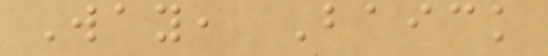Way, Baick
